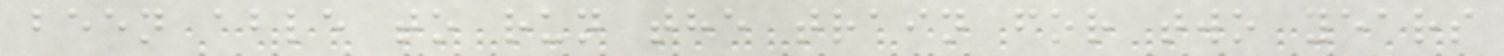been able to run the train for two years
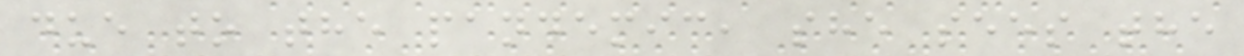due to the pandemic, she sees the
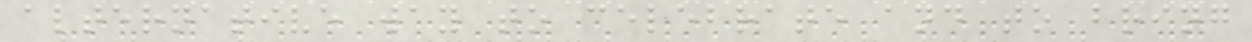alternative way to celebrate and to bring
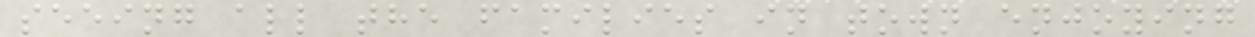seeing all the families in town enjoying
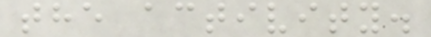the activity.
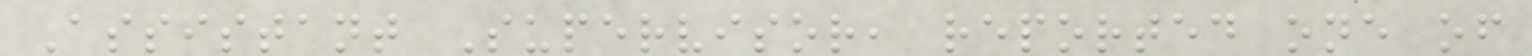Assistant Supervisor, reported one of
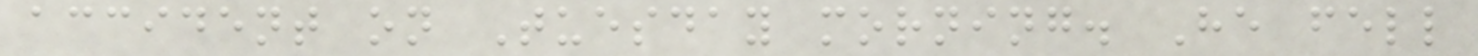accident on Tuesday morning. He fell
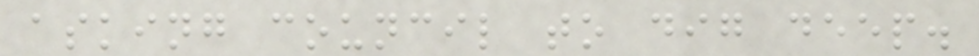asking council to dig deep.
